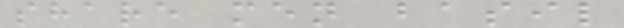share men basil
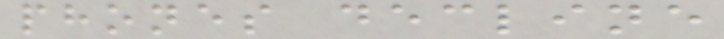phones decline
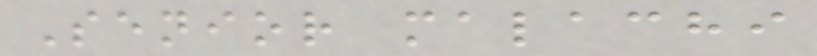Senior malachi
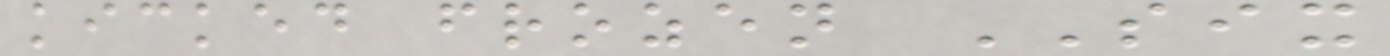kicked frozen SIX
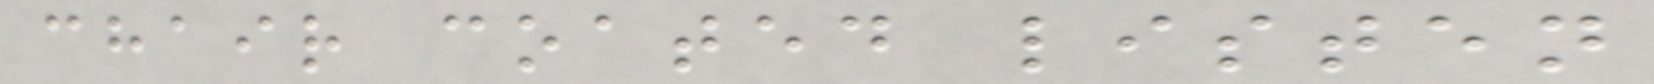chair coated listen
